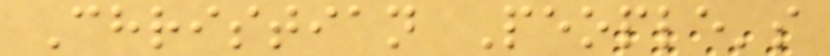Christian People's
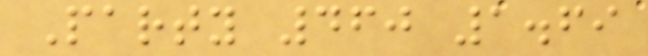Party 460 1.69
